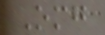Omg
